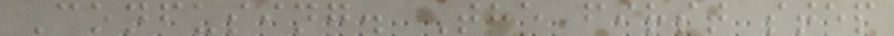Confusing. The first step
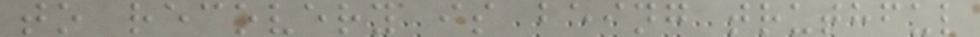to recovery is being truthful
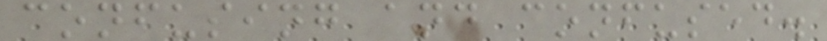confusing and confused.
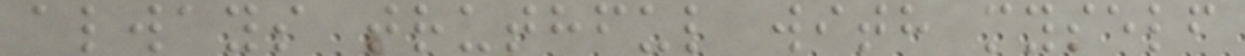always truthful with myself
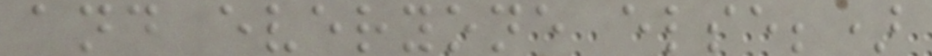and everyone else;)
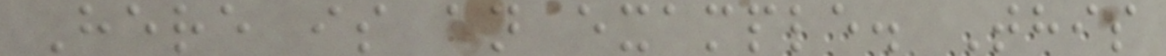Here is an example. This
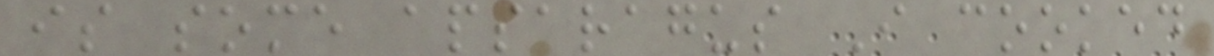is some apsaragus I cooked
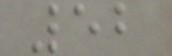52
